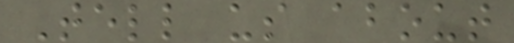Tell us about
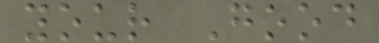your Good
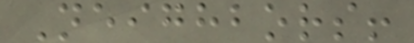Neighbors!
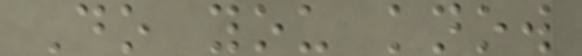Do you know
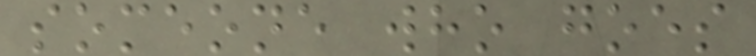someone who goes
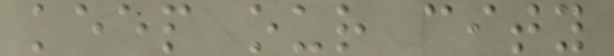keep our city
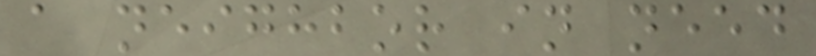a neighbor in need
